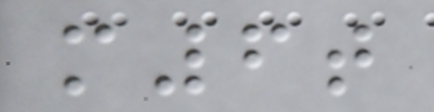m6t
